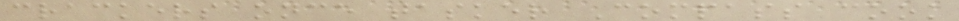crackers once tasker Compass cook
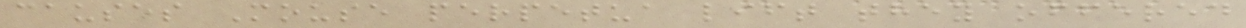causes Mouse perpetua lift they offered
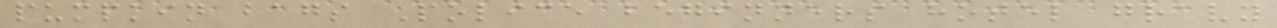pumpkin bags Police beginners hotel gravy
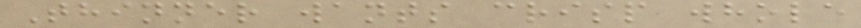Thinner wants crisp whole
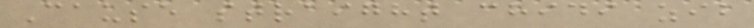Cause straight chidi zib
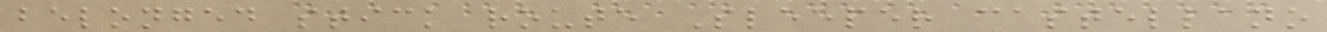belonged stick route Sleeper castellano
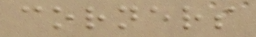corners
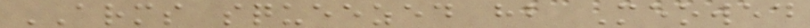ARMS squeezed hb Meowed
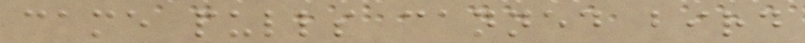came pulls canned bird
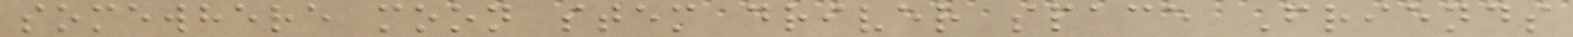somewhere moon stem driver space Friends
